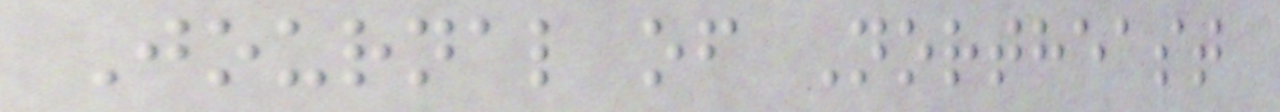Journal of Northeast
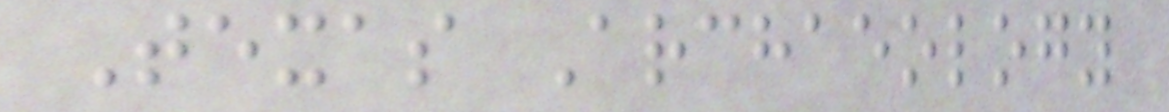Texas Archaeology
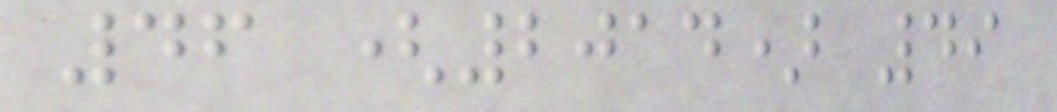46 (2014) 49
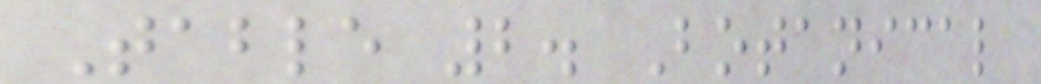Table 2. Botanical
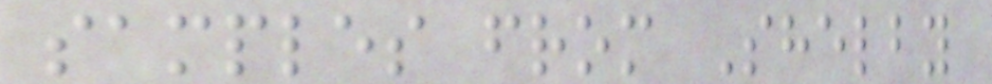samples from Shelby
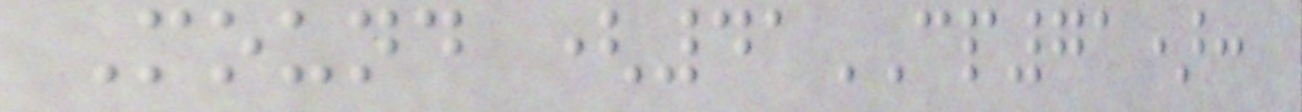Mound (41CP71):
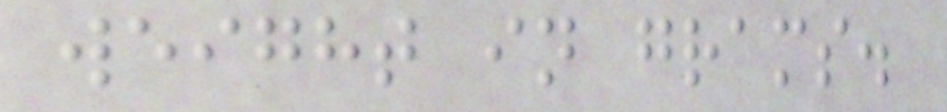weight in grams.
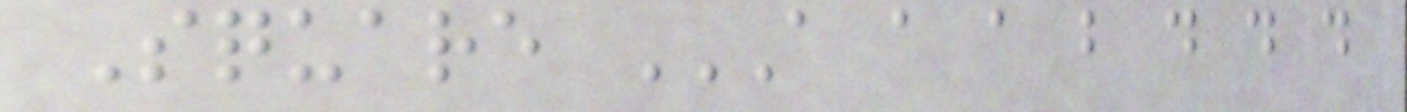Square A A A B D D D
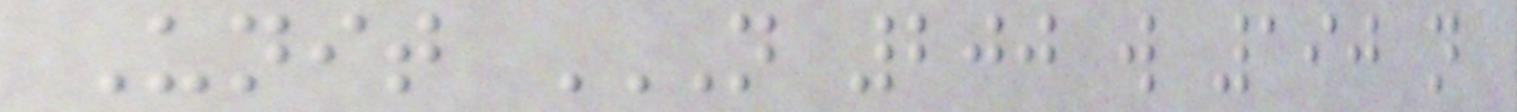Unit N 200 W 190 N
